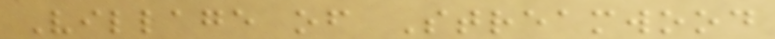Village of Streamwood
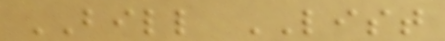BILL LIST
